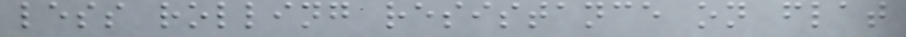less rolling resistance on flat
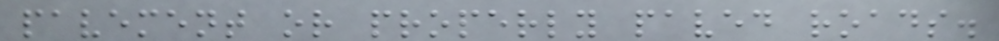pavement or properly paved roads.
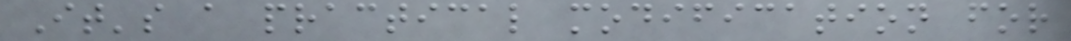It's a practical modification for
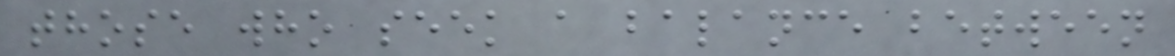those who seek a balance between
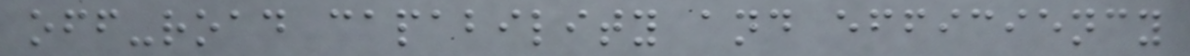off-road capability and efficiency
